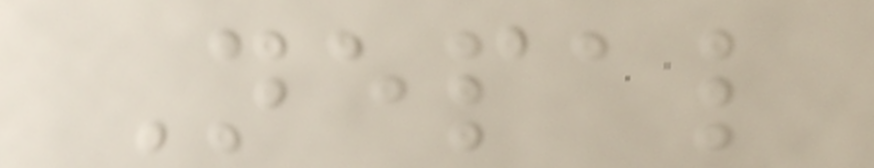Nepal
